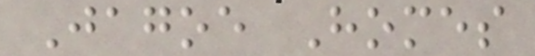Jagoe Homes
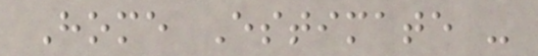Home Estimate -
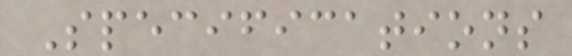Specifications
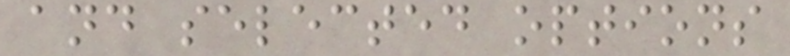and selected options
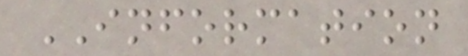INFORMATION
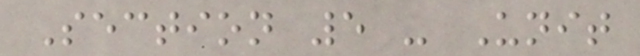Section 5 - Unit
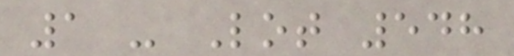1 - Lot 548
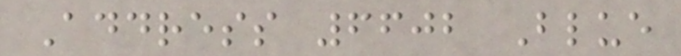Address 6602 Blue
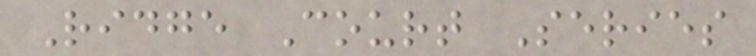Ridge Court Series
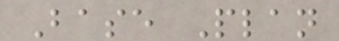Base Plan
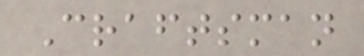Craftsman
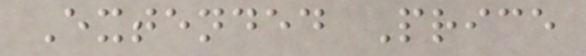Extended Price
